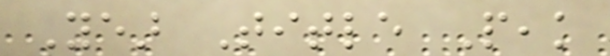Year Title Peak
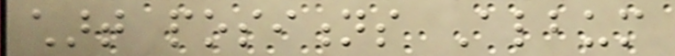chart positions Album
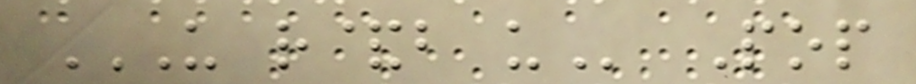US R&B US Pop
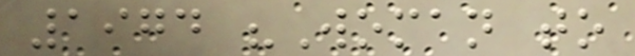1974 "Woman to
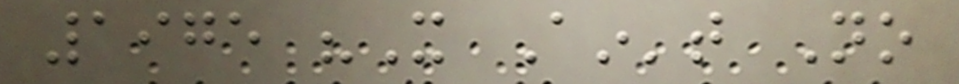1975 "It Ain't No
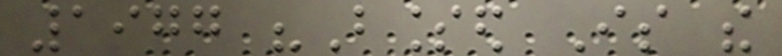1977 "Blessed Is the
